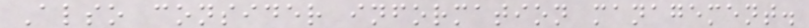Also consider information management.
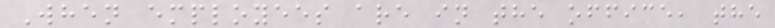When employees are in the office, the
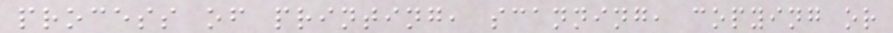process of printing, scanning, copying or
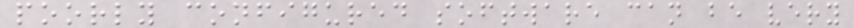poorly configured software can be very
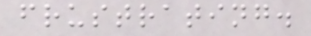frustrating.
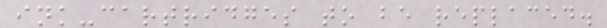ink-cartridges to be replaced.
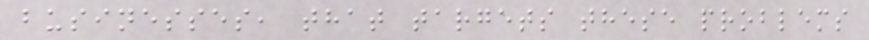businesses, that targets these problems
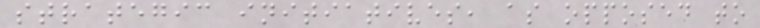strategic initiatives, as opposed to
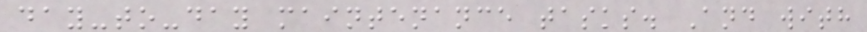day-to-day maintenance tasks. And with
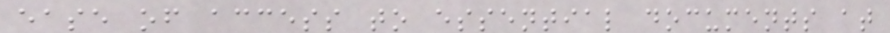ease of access to essential documents at
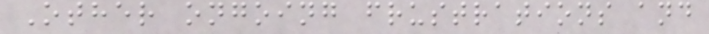Other ongoing frustrations and
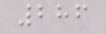286
